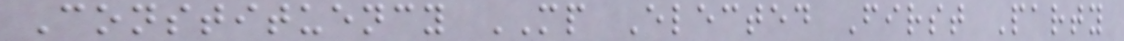Constituency MP Elected First Party
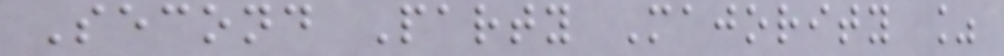Second Party Majority %
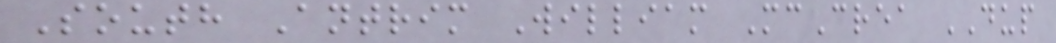South Antrim William McCrea DUP
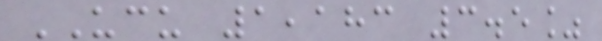UCU 1,183 3.5%
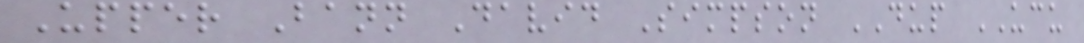Upper Bann David Simpson DUP UCU
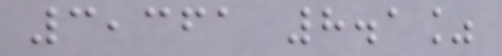3,361 8.1%
